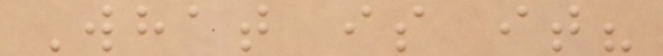What is it?
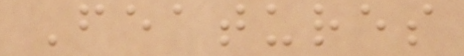Features
